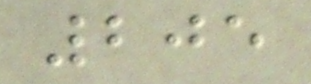205
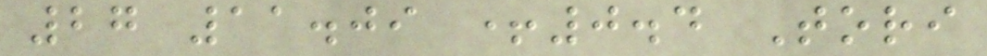27 11.09 +0.4 Tori
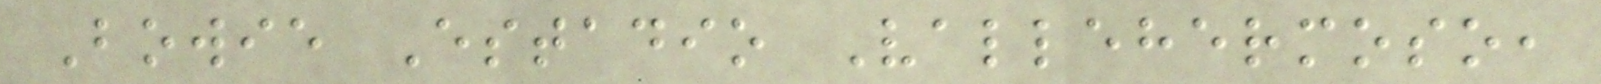Bowie Estadio Vallehermoso,
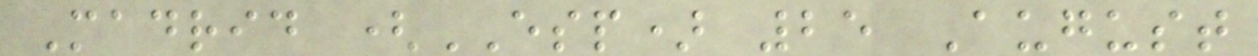Madrid (ESP) 25 August
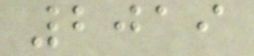2019
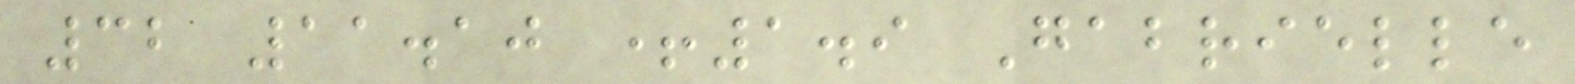32 11.10 +1.9 Gabrielle
